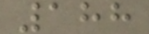188
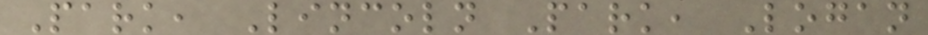Park, Lincoln Park, Logan
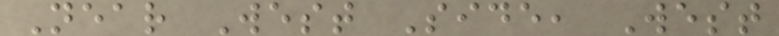Near West Side, West
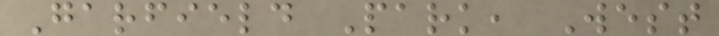Garfield Park, West
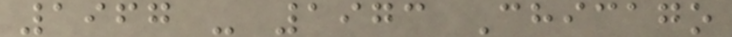1967 - 1973 Chicago
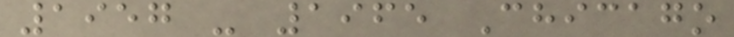1957 - 1965 Chicago
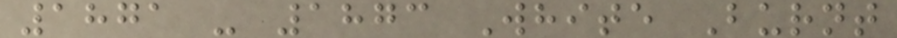1871 - 1873 White Burnt
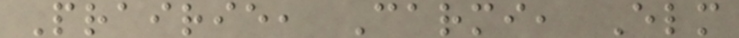Prairie, Carmi, Elm
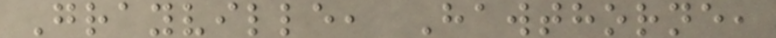Grayville, Hawthorne,
